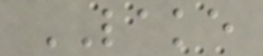LAKE
